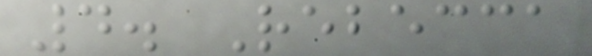4. Rebecca
